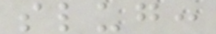slug:
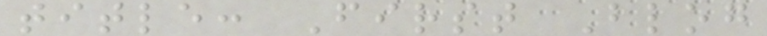title: First Blog
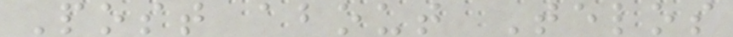Post about Telos
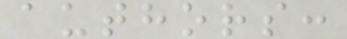authors:
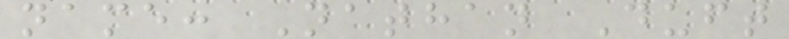name: Nathan Duft
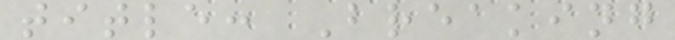title: Breaking
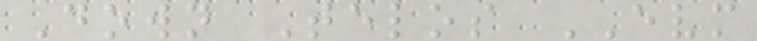Down Telos EVM
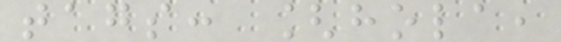tags: [hola,
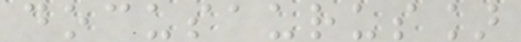docusaurus]
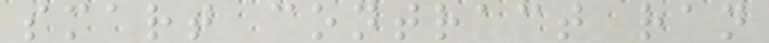smart contract ran
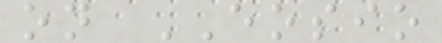on EOSIO
